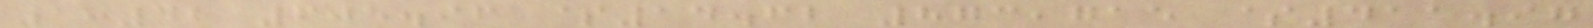1:42 605.96 $14.62 873,715 $411.97
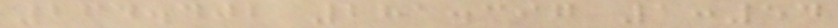264.402 281.397 1:54
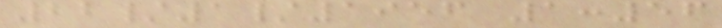22/1/1956 1:56
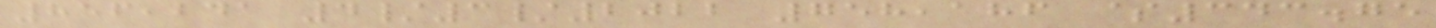856,241 4/3/2022 758,186 $343.75
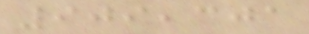909,301
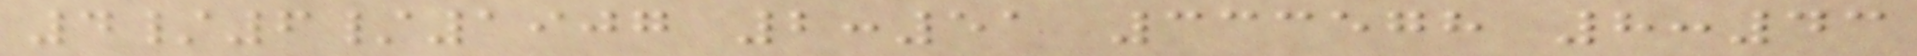4/6/1907 2:51 333578 8:43
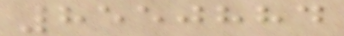8550884
